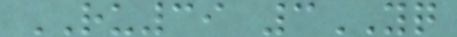RU39 3YQ
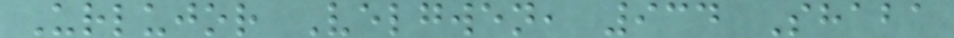Urlujor Velgwen, 934 Shaba
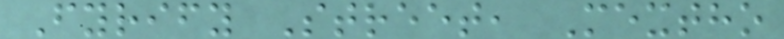Fyrify Street, Mextho
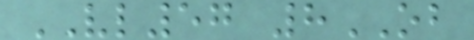VL57 8OB
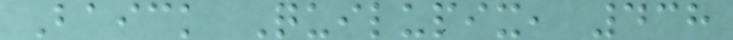Baick Quilupix, 438
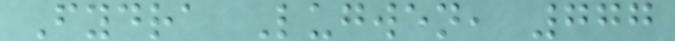Fydra Lugwen, 777
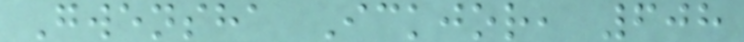Gwensha Ickjor, 608
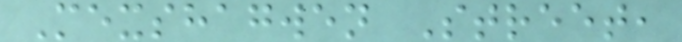Mexshagwen Street,
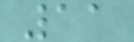11
